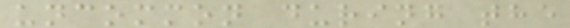uncommon during the
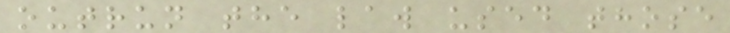outrun the law used those
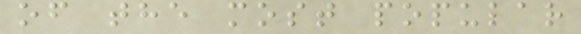of the most popular
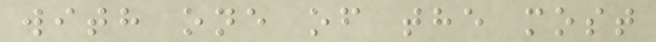with one of the most
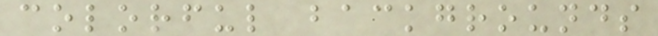colorful backgrounds
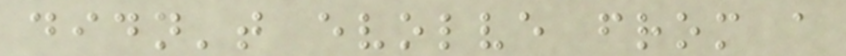didn't evolve from a
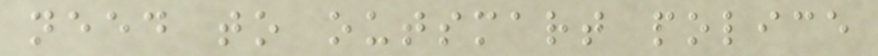need to outsmart police
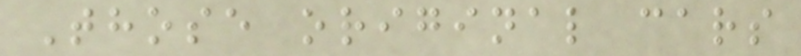Those original cars
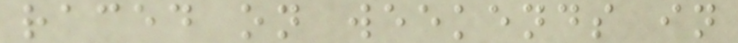raced on weekends in
